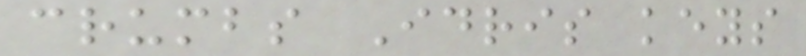crumbs Idris keys
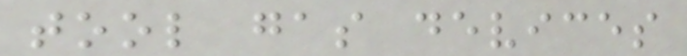tool gas devices
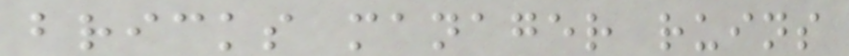bricks manager ruins
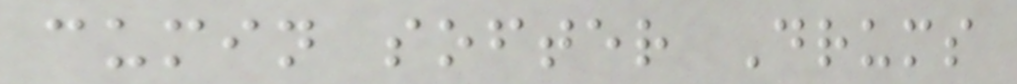cumin softer Drums
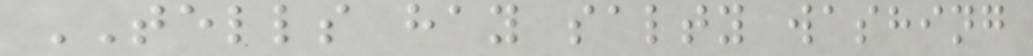TELLS hay salty washing
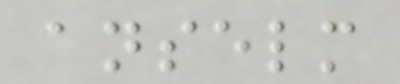anselm
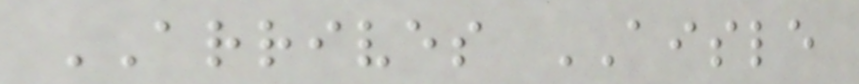ARRIVES AISLE
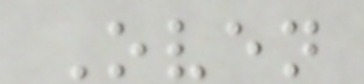Oven
